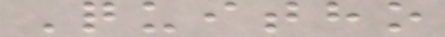Quitho
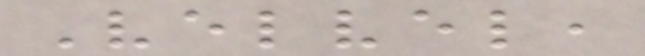Velvel,
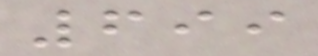699
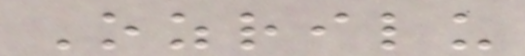Ozrilu
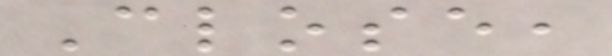Close,
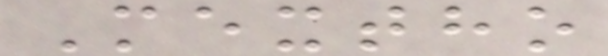Mextho
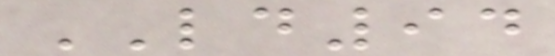LD94
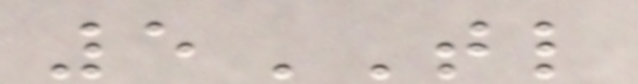5TL
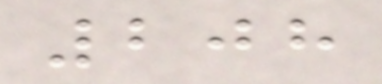208
